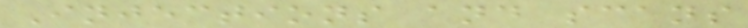Injections and scans
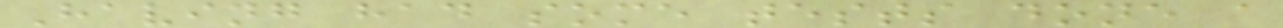Having had some tests done a
